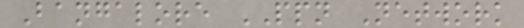Bangalore PPN Network
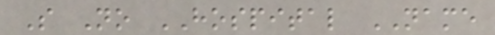S No HOSPITAL NAME
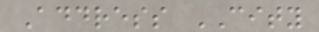Address CITY
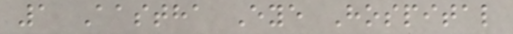1 Aastha Eye Hospital
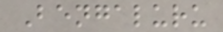Bengaluru
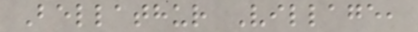Bellathur Village,
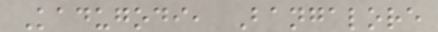Kadugodi, Bangalore
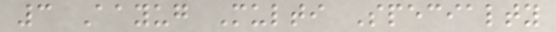3 Aayug Multi Specialty
